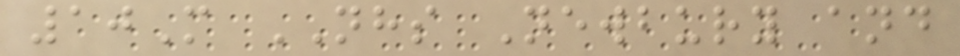10M NHS Newbury and
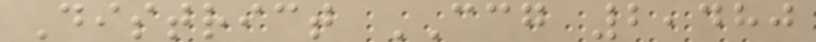District CCG 2,480
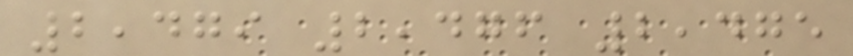2,479 2,476 2,475
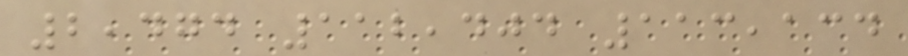2,474 112,404 113,134
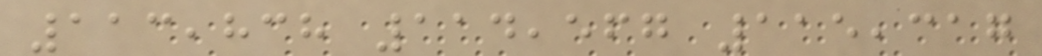113,838 114,567 115,317
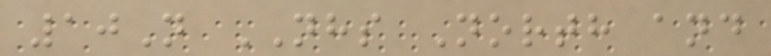10N NHS North and
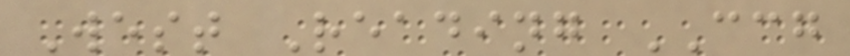West Reading CCG
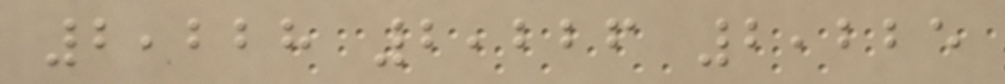2,228 2,226 2,225
